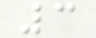3
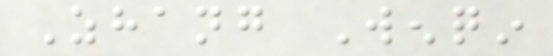Zhang Wenqin
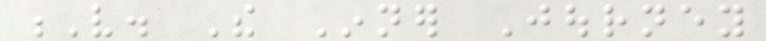V. The Inner Journey
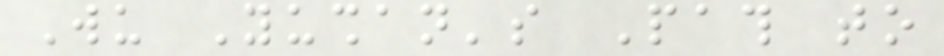Wu Yushan's Path to
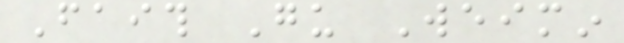Faith Gu Weimin
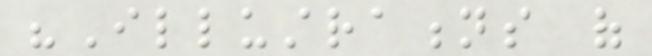"Illustrations of
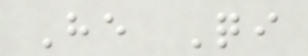He Qi
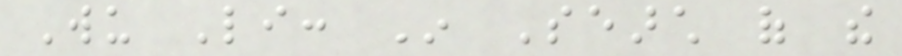Wu Li: In Search of the
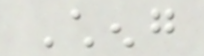Cheng
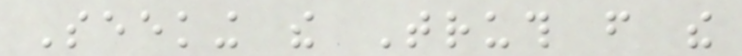Seeking the Truth from the
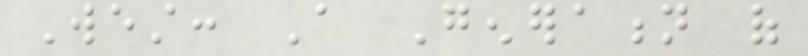West: A Generation of
